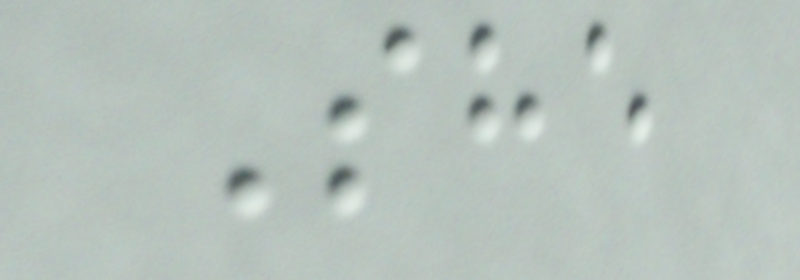She
